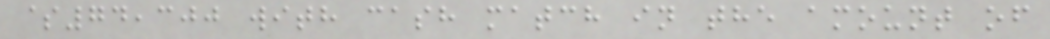$74,300 with cash match in the amount of
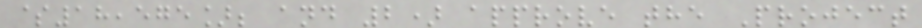$18,575]; and 2) approve the Project
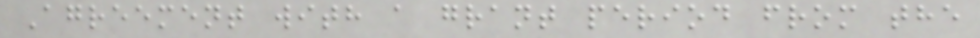Agreement with a grant period from the
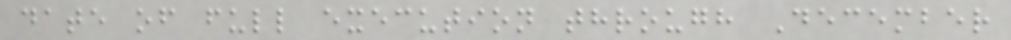date of full execution through December
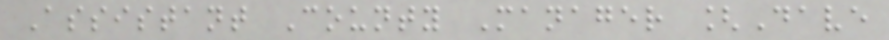Assistant County Manager [Dave
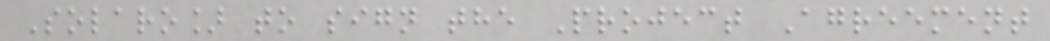Solaro] to sign the Project Agreement
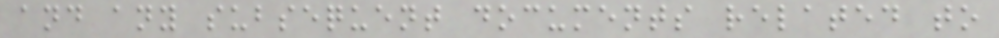and any subsequent documents related to
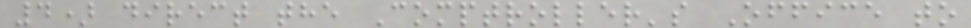4) direct the Comptroller's Office to
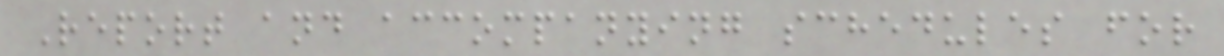Report and accompanying schedules for
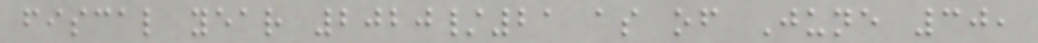fiscal year 2020/21 as of June 30,
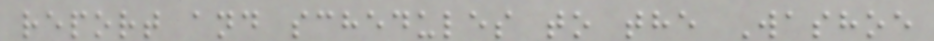report and schedules to the Washoe
